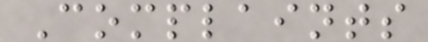Complaints
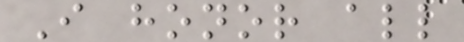I honor all
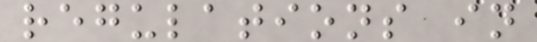regulations in
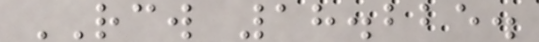RCW 18.225.
